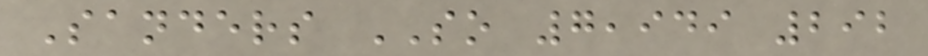Sanders SO 7,949 292
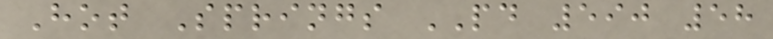Hot Springs PD 590 58
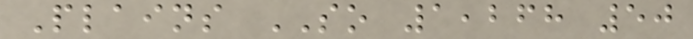Plains SO 1,268 50
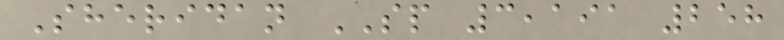Sheridan SP 3,191 258
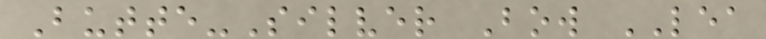Butte-Silver Bow LEA
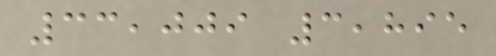33,009 3,895
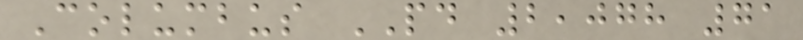Columbus PD 2,078 71
